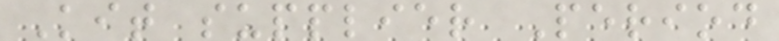Kit supplier Period
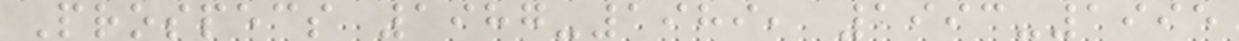Prospecs 1987-1989, 1993-1995
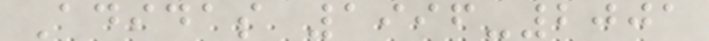Adidas 1996-2001
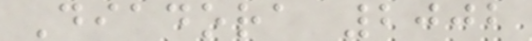Diadora 2002
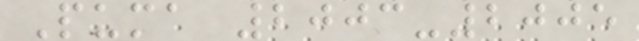Puma 2003-2005
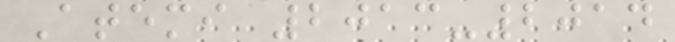Atemi 2013-2014
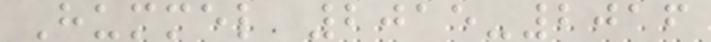Hummel 2015-2016
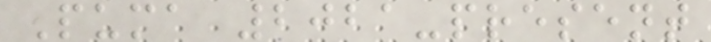Puma 2021-present
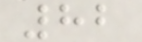82
